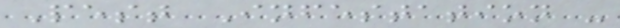Pest Infestation -
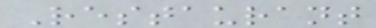Restaurant
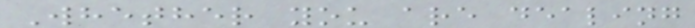Whether you are dealing
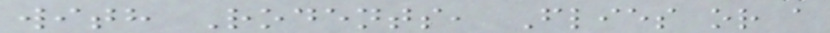with Rodents, Flies or a
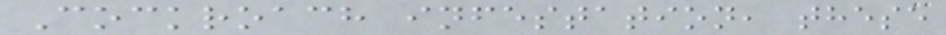Cockroach infestation, these
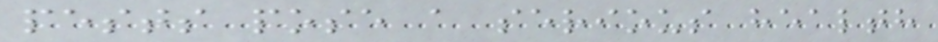pests pose a serious health
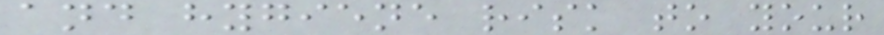and hygiene risk to your
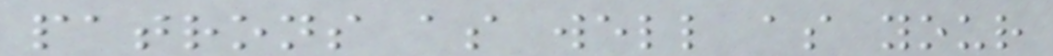patrons as well as your
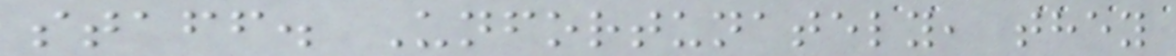staff. Unfortunately, they
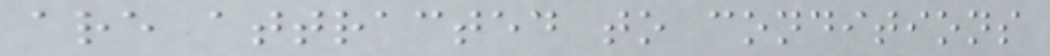are attracted to conditions
